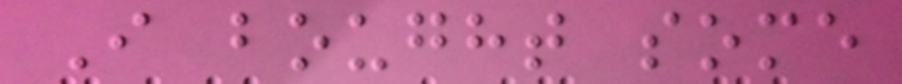I bought some
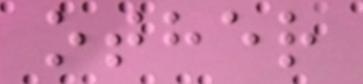other
